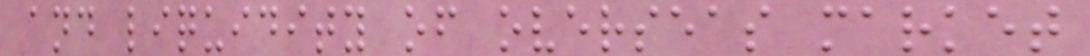and liquidity of overseas market
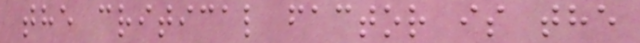the critical factor is the
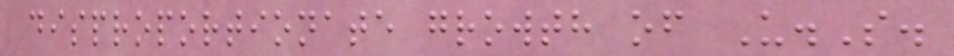disproportionate growth of U.S.
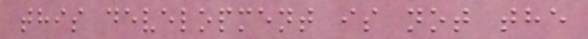this development is not the
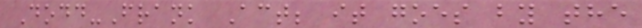Dodd-Frank Act; it goes by the
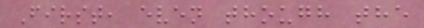First, even though the
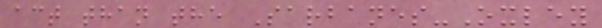act than the Sarbanes-Oxley
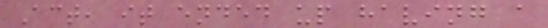Act, it ended up having a
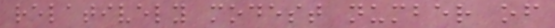relatively modest number of
